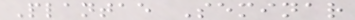Plantae Seminar
